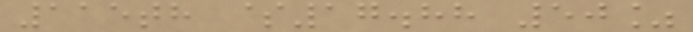115th $17.88 50%
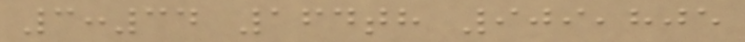3:34 164th 909,805
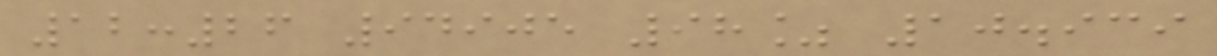12:26 94905 98% 10.939
